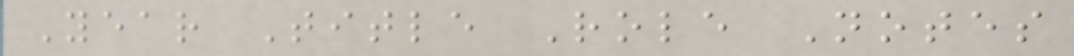Year Title Role Notes
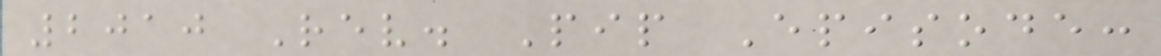2010 Rev. Pip Episode:
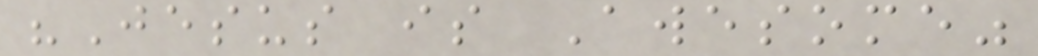"Jesus is Awesome"
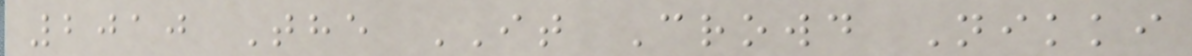2010 The IT Crowd Nikki
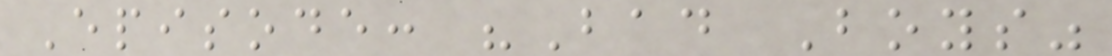Episode: "Bad Boys"
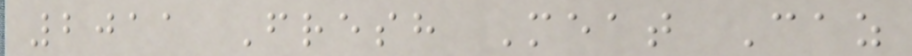2011 Fresh Meat Caz
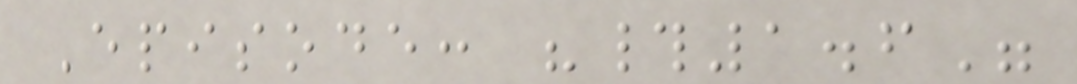Episode: "#1.6"
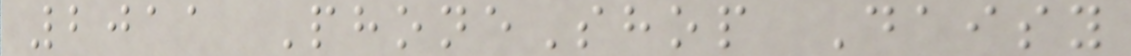2011 PhoneShop Daisy
